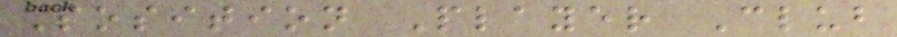Position Player Club
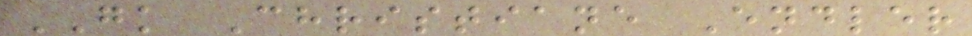GK Christiane Endler
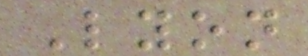Lyon
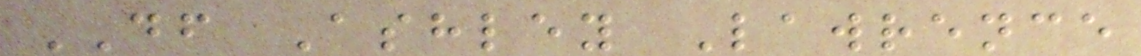DF Ashley Lawrence
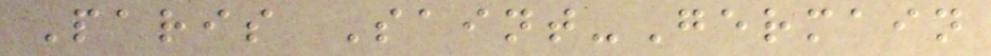Paris Saint-Germain
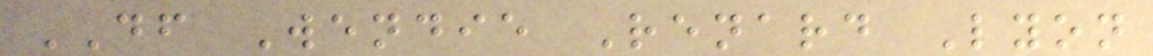DF Wendie Renard Lyon
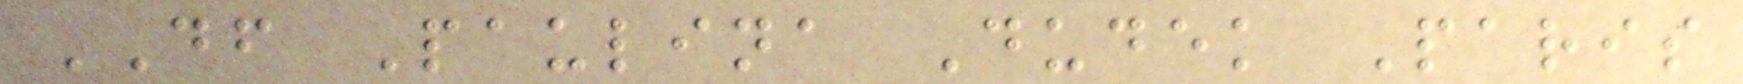DF Paulina Dudek Paris
